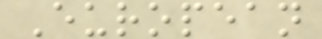European
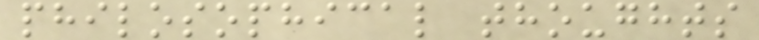philosophical thoughts
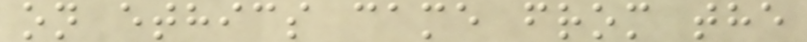on ethics came from the
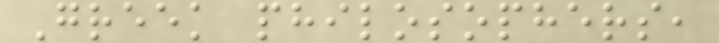Greek philosophers,
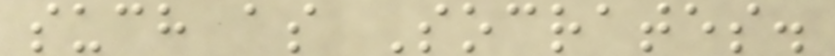such as Socrates.
